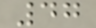47
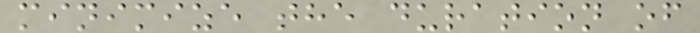minimize the duration of
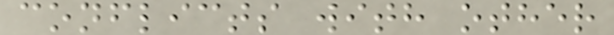conflicts with other
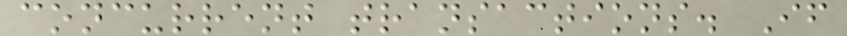concurrent transactions. If
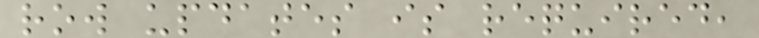row updates is required,
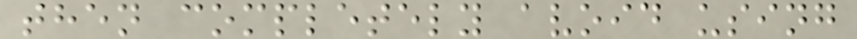then completely avoid using
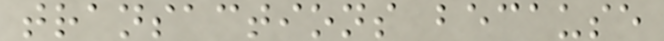transactions because
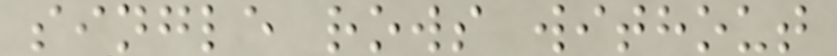single rows without
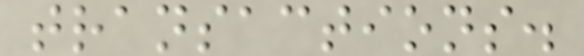transactions.
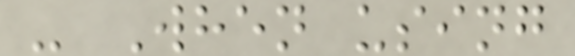- When using
